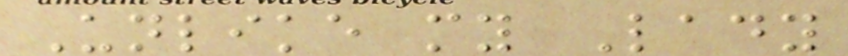Unlike my Lady
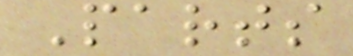Parts
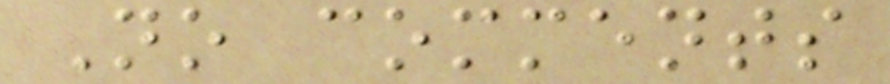No comments
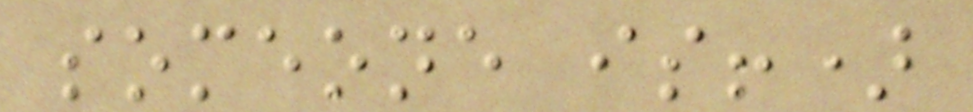someone is!)
